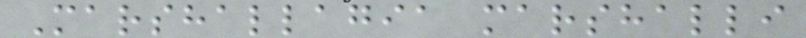Marshallagia marshalli
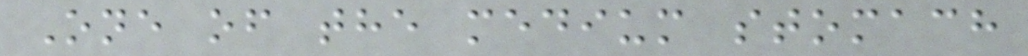One of the medium stomach
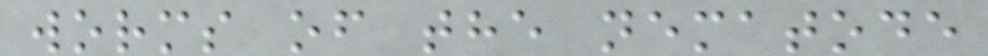worms of the nematode
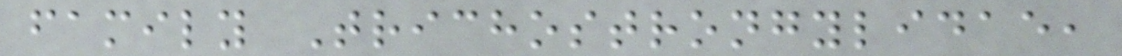family Trichostrongylidae,
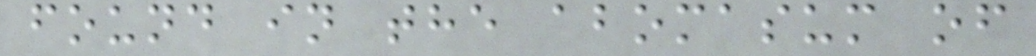found in the abomasum of
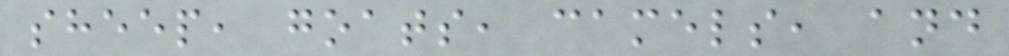sheep, goats, camels, and
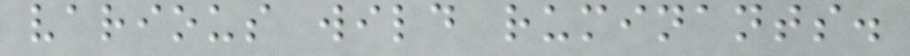various wild ruminants.
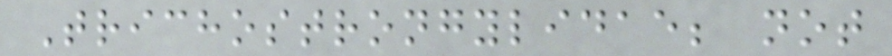Trichostrongylidae; not
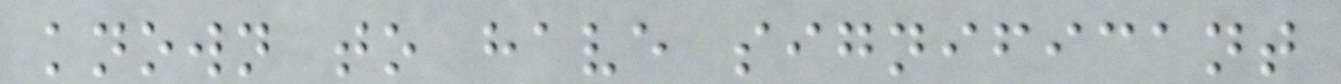known to have significant
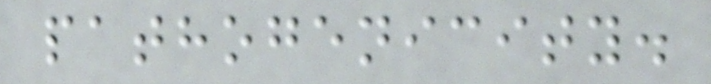pathogenicity.
